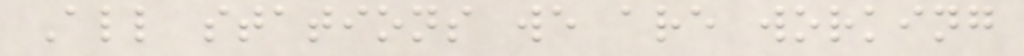All stations we are working
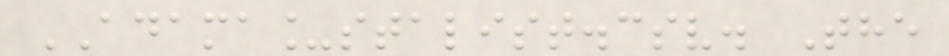ADAMA_stalist.csv. The
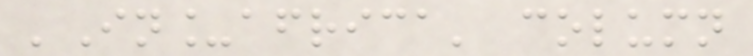'In_africa' column
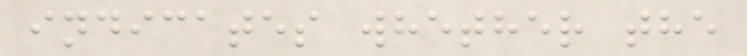indicates whether the
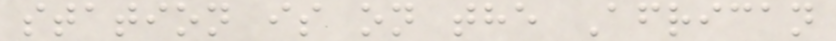station is on the African
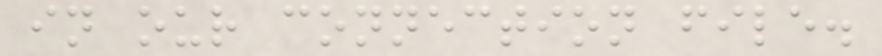in our connection file.
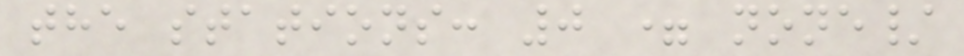the stations: 0 = none/
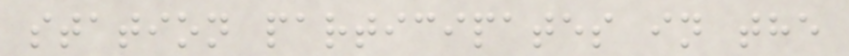station participates in the
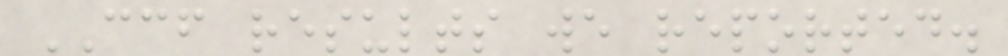CCF results we reported.
